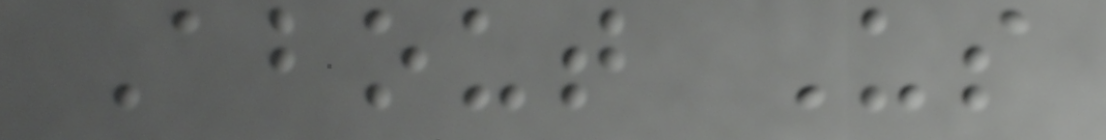About Us
